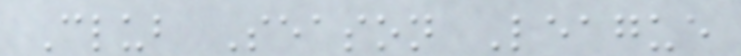Club Season League
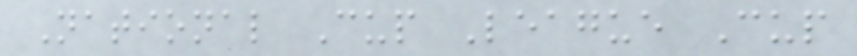National Cup League Cup
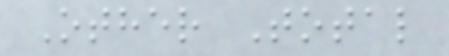Other Total
